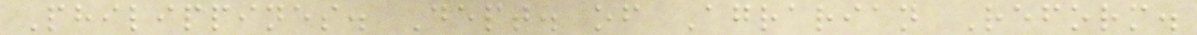Philippines. Dept. of Agrarian Reform.
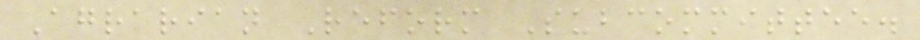Agrarian Reform Subcommittee.
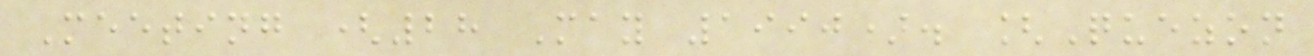Meeting (28 May 1990). [Quezon
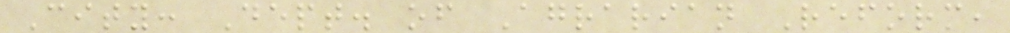City: Dept. of Agrarian Reform,
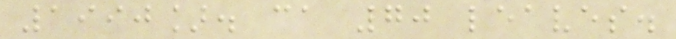1990]. ca 70 leaves.
